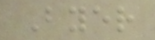Byer
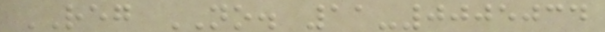REG NO. 11-0005034
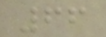66
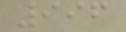996
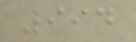994
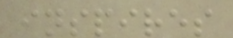inspires
